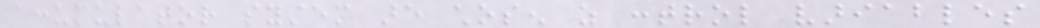accumulator system are chosen as control variables
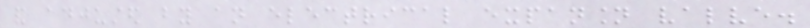and adjusted by an electrical expansion valve.
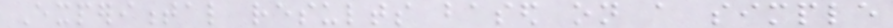Experimental results based on a simple
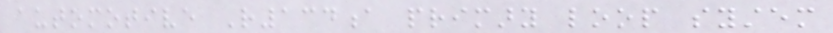automotive R134a primary loop system
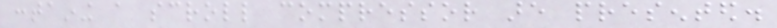containing a scroll compressor are presented.
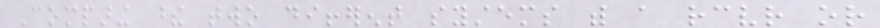Comparing these two different systems with a receiver or
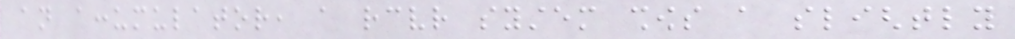an accumulator, a receiver system shows a slightly
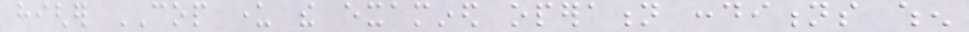higher COP under the examined operation conditions when
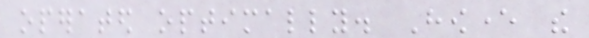operated optimally. However the
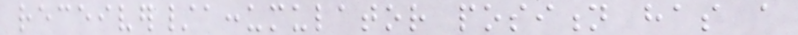receiver/accumulator position has a
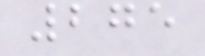275
